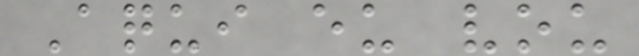Aqui eu vou
